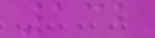132
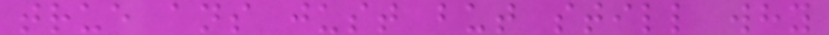true ans just but still why
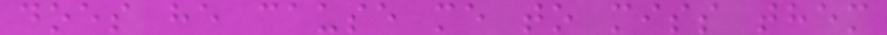does he cause me to miss them
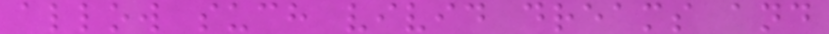allow such vivid dreams and
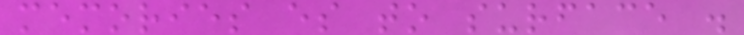memories es to surface .
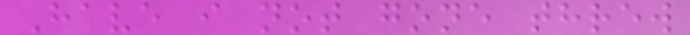Have i not gone threw
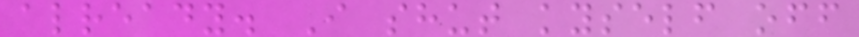already. I shut kyself off
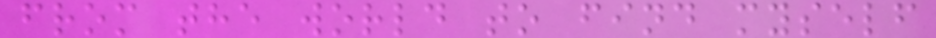from the world to find myself
